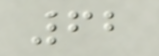62
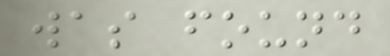was found
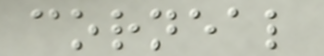corneal
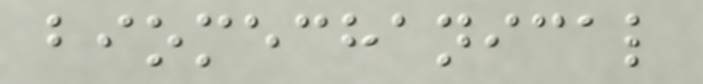biomechanical
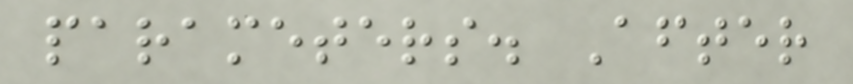parameters. After
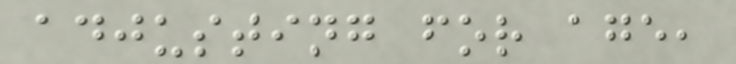adjusting for age,
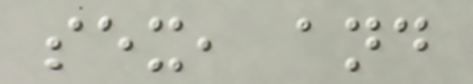sex, and
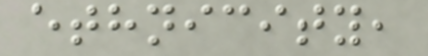ethnicity,
